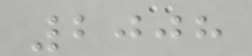2008
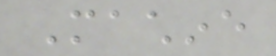Machine
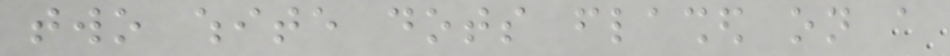two white dots flashed on a
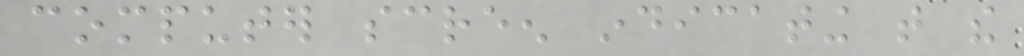computer screen indicating that the
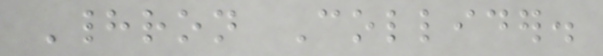Hadron Collider.
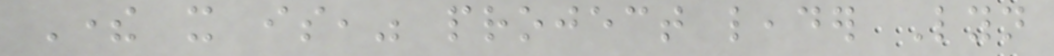There it is," project leader Lyn
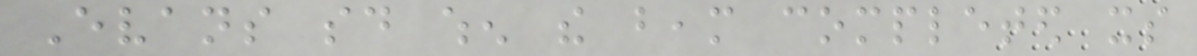Evans said when the beam completed its
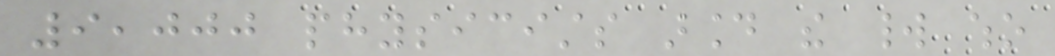9,000 physicists around the world who
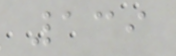139
